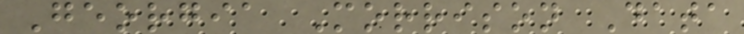Georgia Morrison Data
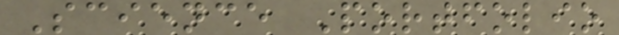Science Portfolio
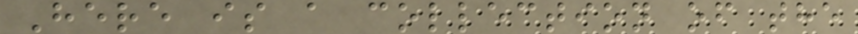Here is a collection of the
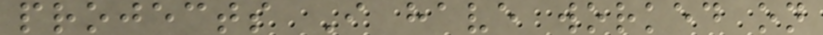projects I have worked on
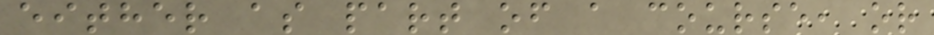either as part of a course, or
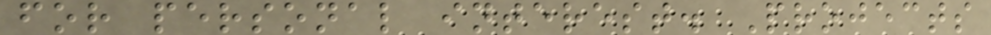for personal interest. Projects
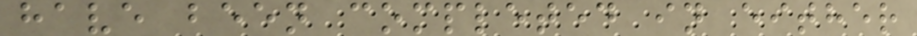have been completed in either
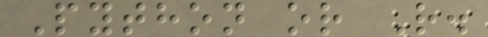Python or R.
